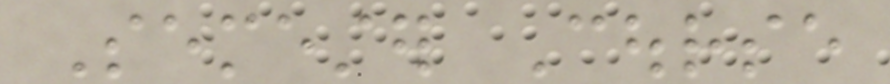Semester Course
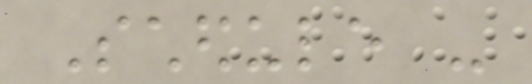Schedule -
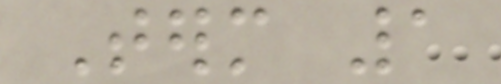Term 1
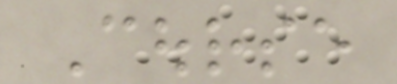Course
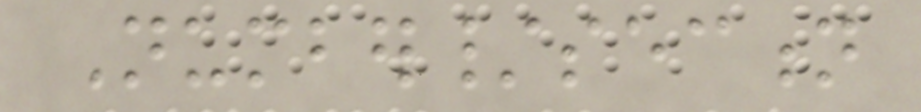Number/section
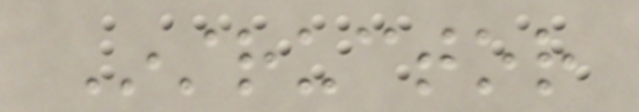Instructor
